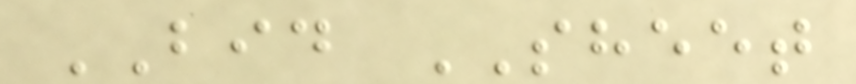BID SHEET
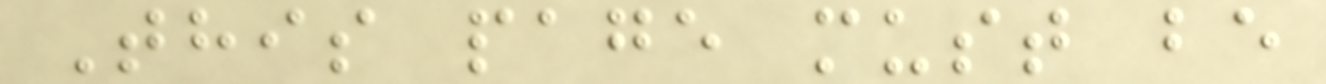This page must be
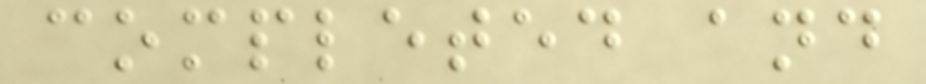completed and
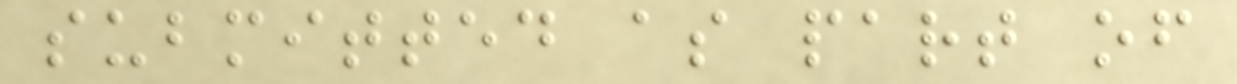submitted as part of
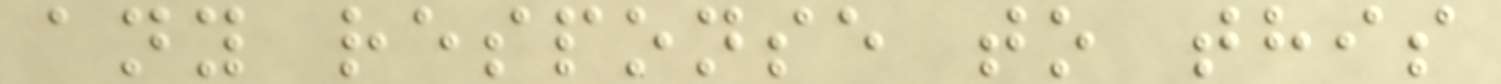any response to this
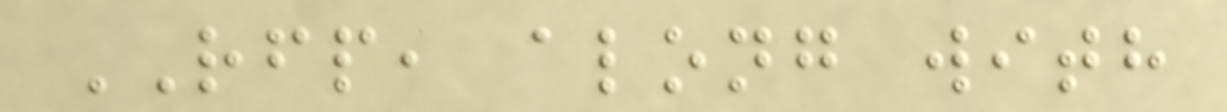RFP, along with
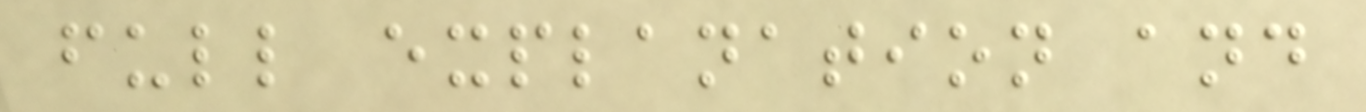full explanation and
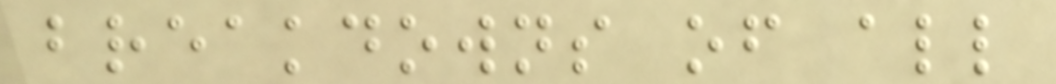breakdowns of all
